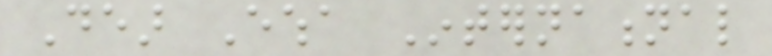Dear Ewha International
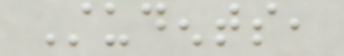Students,
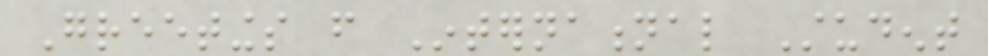Greetings from International Student
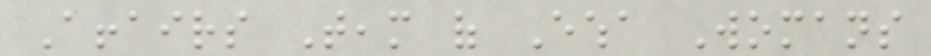Affairs Team of Ewha Womans
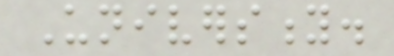University.
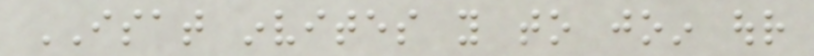ISAT invites you to join our
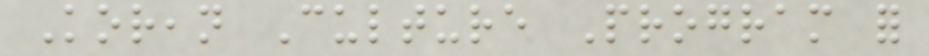Korean Culture Program for
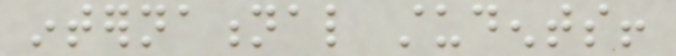international students!
